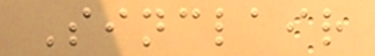Sinclair
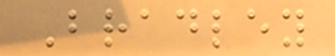Bradley
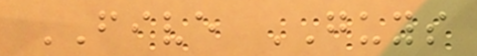FIVE GUYS
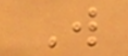W
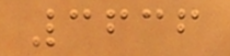3636
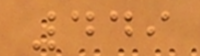449
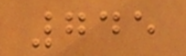745
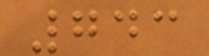743
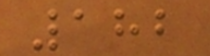182
